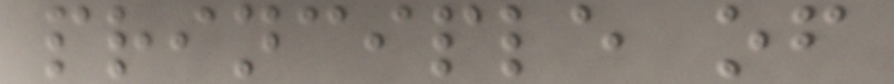principle of
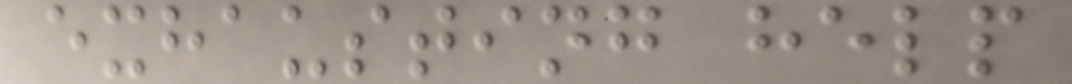exhausting help
